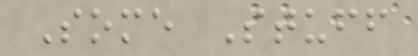Some Stuff
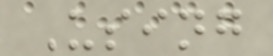Using
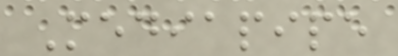Mediapipe
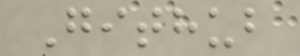Github
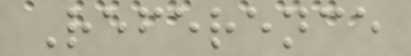Reference
